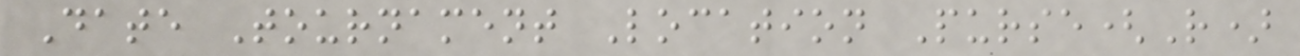Date Tournament Location Purse(R)
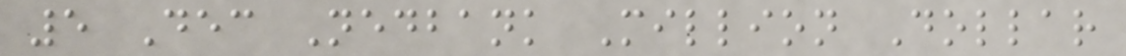5 Dec Nedbank Million Dollar
